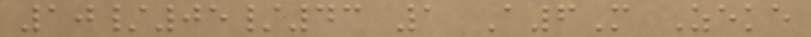10/05/43 1 A6M Zeke
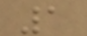1
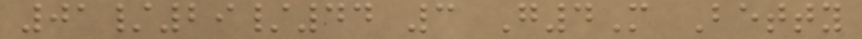01/29/44 3 G4M Betty
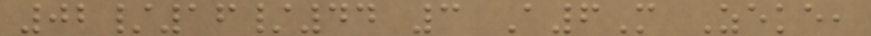02/16/44 3 A6M Zeke,
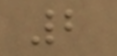2
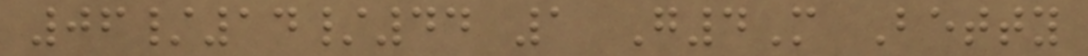06/14/44 1 G4M Betty
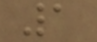1
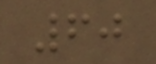60
